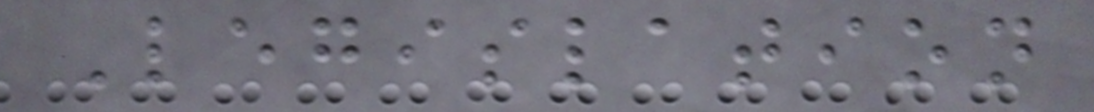Legislation
